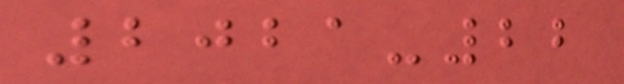2021-22
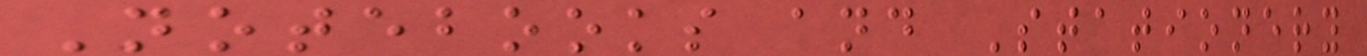Notebooks and Stationery
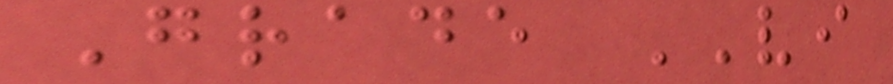Grade VI
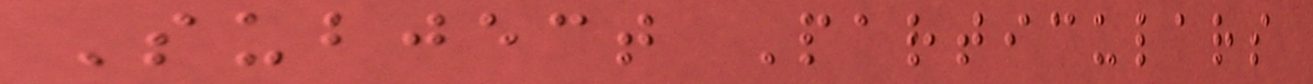Subject Particulars
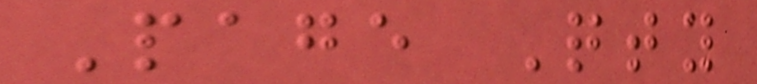Page Qty
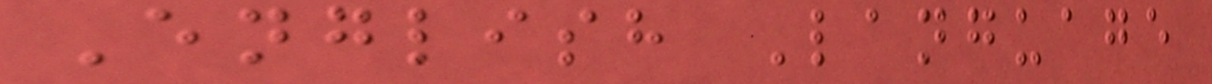English Language
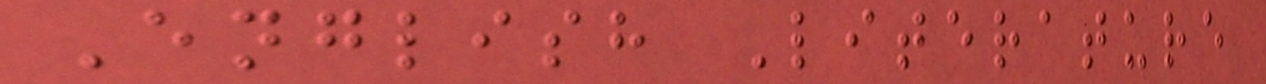English Literature
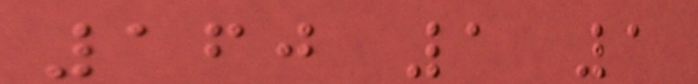160 1 1
